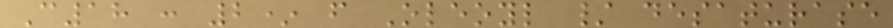C18 : 2* f Oleoyl / desaturase
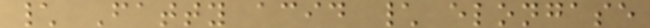\ Fatty acid \ elongase
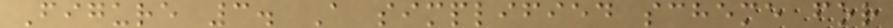Figure 3. A simplified scheme for
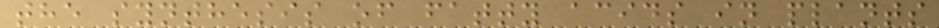the synthesis of fatty acids in plants
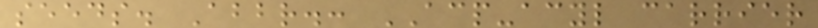seeds. Abbr.: ACP-acyl carrier
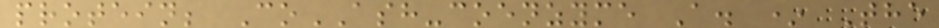protein; CoASH-coenzyme A. * The
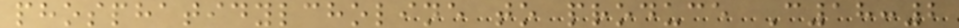phosphatidylcholine to produce C18:2
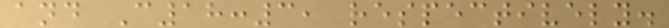and C18:3, respectively.
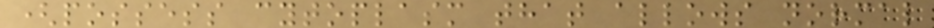(possess cytoplasm that allows normal
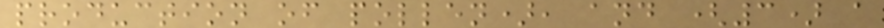production of pollen), and (3) a
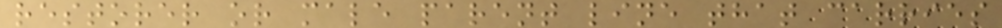restorer or male parent line that carries
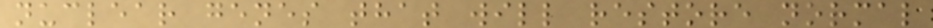nuclear genes that will restore normal
